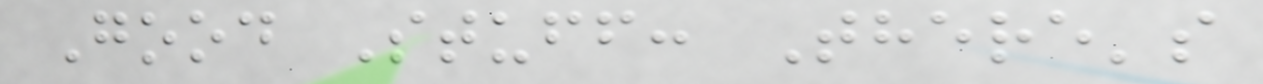Good Stuff: There's
